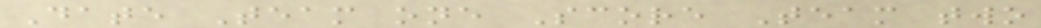Date Team one Score Team two
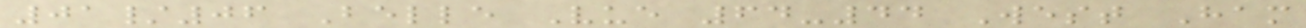01/06 Belle Vue 64-44 West Ham
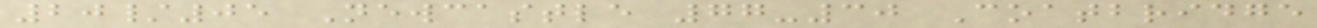20/05 Newcastle 77-30 Coatbridge
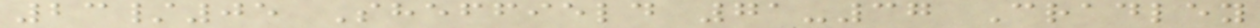23/05 Sheffield 71-37 Cradley
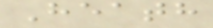Heath
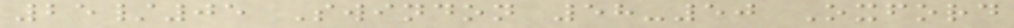25/05 Swindon 58-50 Oxford
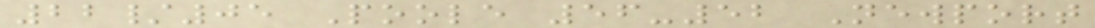22/05 Poole 56-52 Newport
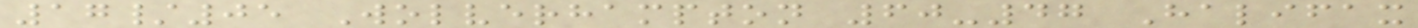17/05 Wolverhampton 60-47 Halifax
